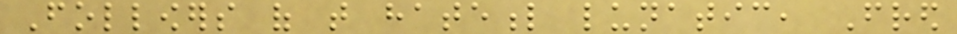Followers of that hateful lunatic, Fred
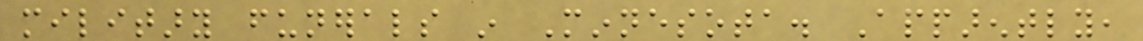military funerals in Minnesota. Apparently,
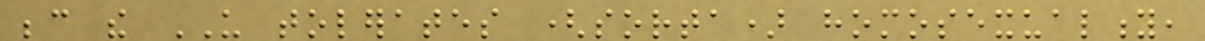because the US tolerates (sorta) homosexuality,
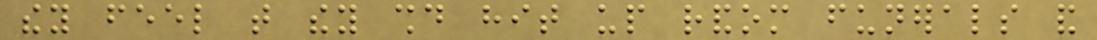they feel that they should hit up random funerals and
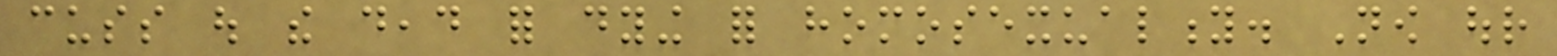cuss out the dead for dying for homosexuality. Now our
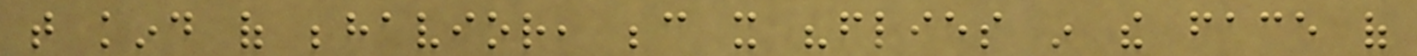that kind of behavior, because it "flies in the face of
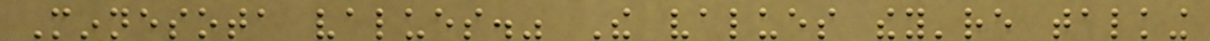Minnesota values." The values they're talking
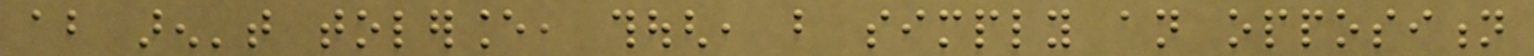about aren't tolerance, though, but simply an opposition
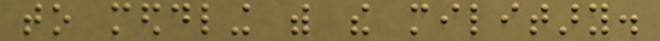to meddling with the military.
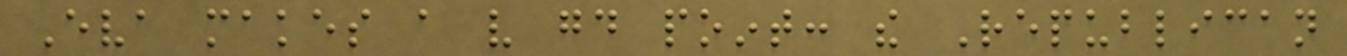Eva makes a very good point: the Republican
